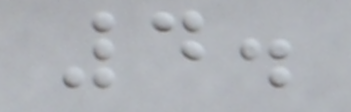4.
